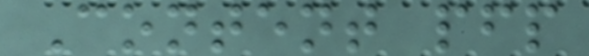Content pfp
